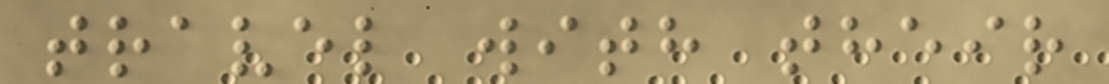travel with their
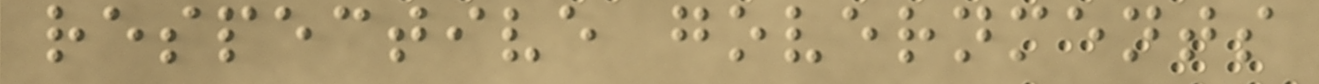respective governments
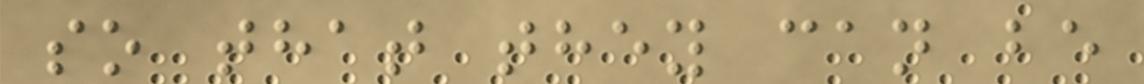so that they can be
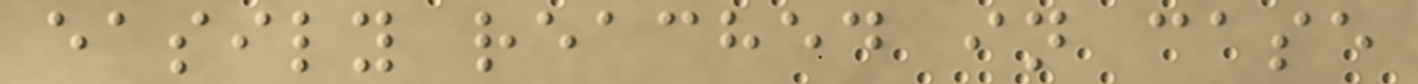easily reached in case
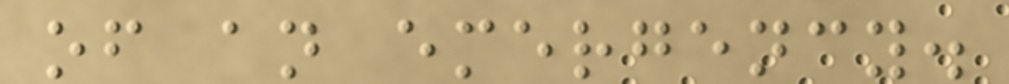of an emergency.
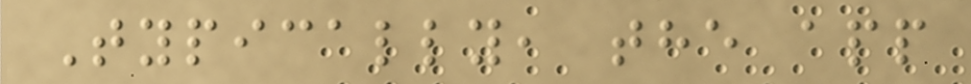Typically, the app
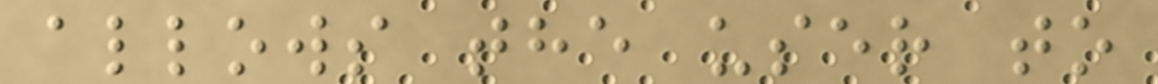allows the user to
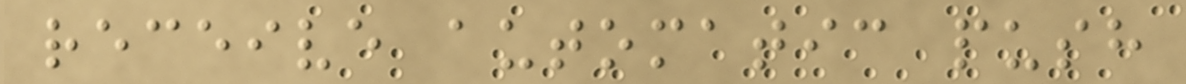receive automatic push
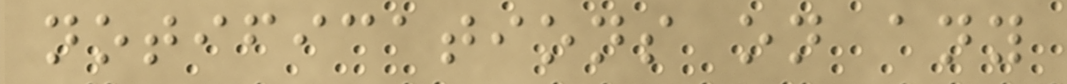notifications on any
